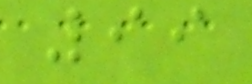99
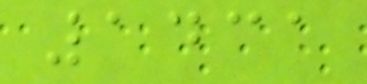1431
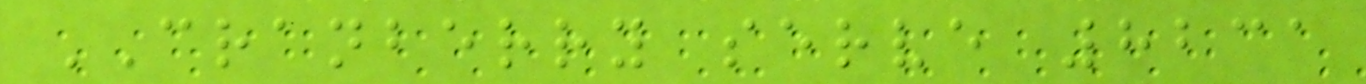CRANBERRY serve 8231
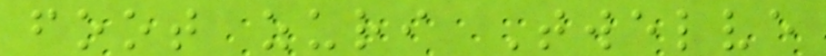foot zuri Twelve
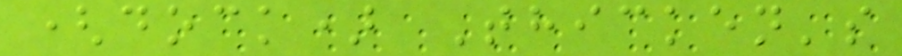(dock) Thicken's
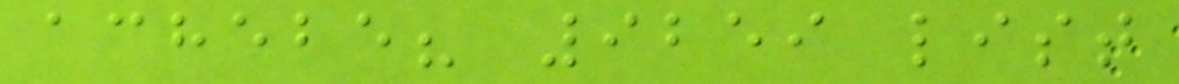achebe? 9259 list
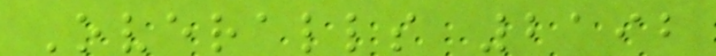Overalls 2192
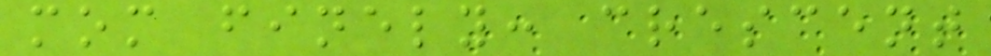mom finely: crescent
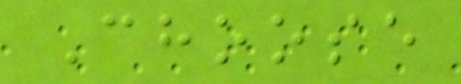Choose
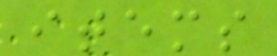items
